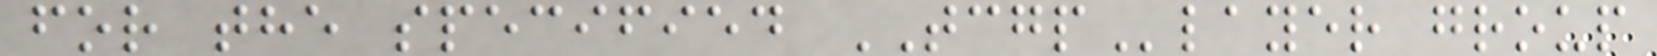for the specified TCGPlayer group
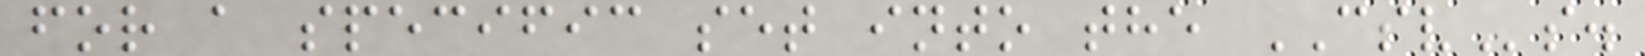for a specific set into the CSVs.
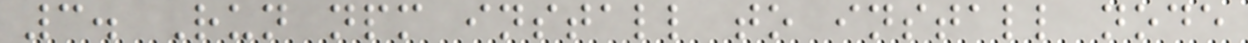3. Run npm install to install node
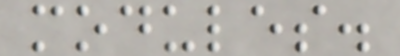modules.
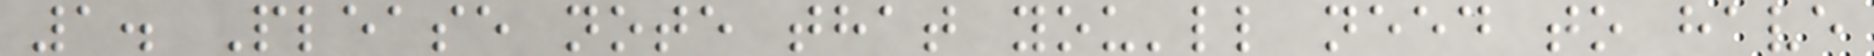1. Please note that you'll need to have
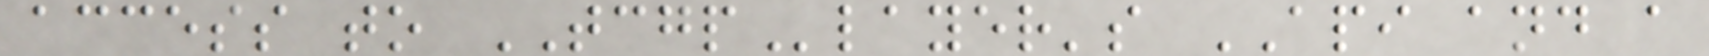access to TCGPlayer's API and a
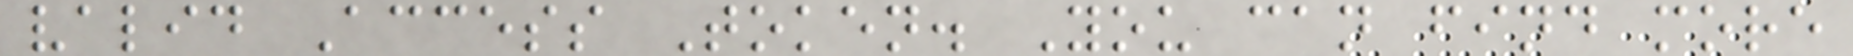valid Access Token. You can find more
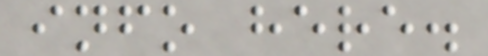info here.
